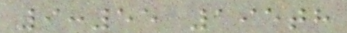9:55 195th
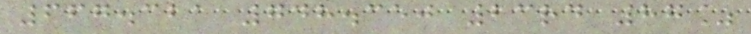667.321 748.350 23rd 87%
